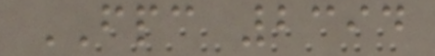FPC 2394
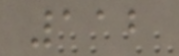112
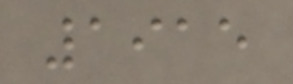1915
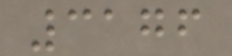3176
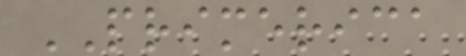PRIMERICA
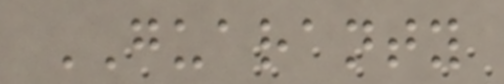GUARANTY
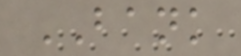BANK
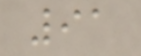91
